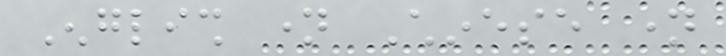English name Chinese name
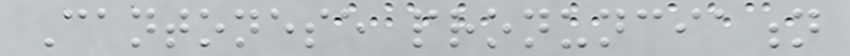Cantonese pronunciation
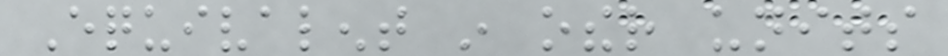Equivalent in other units
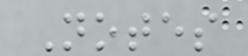Notes
